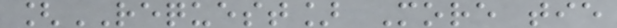[REQUEST] More tie
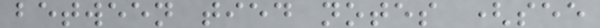between tied notes (see
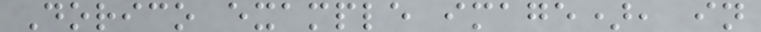Dorico example image), in
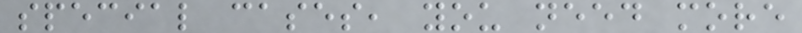special cases, you need more
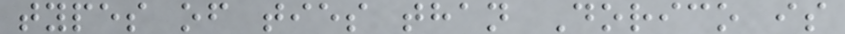types of ties than Dorico is
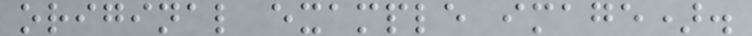original example image).
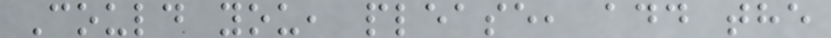Could you, please, add the
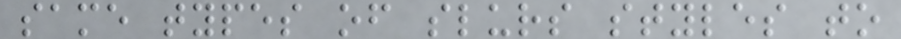same types of slurs styles to
